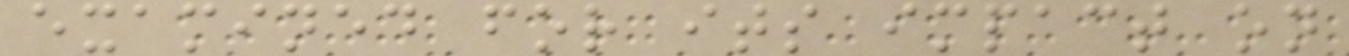examined for its impact on
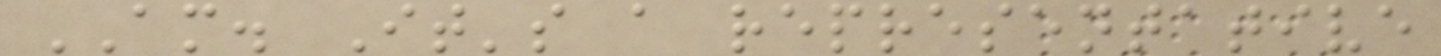AM. It's a representative
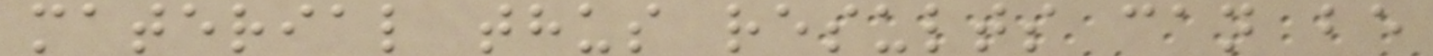material thus results can be
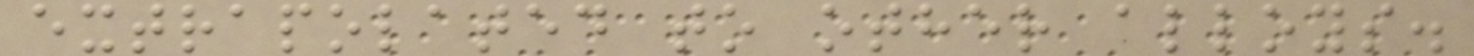extrapolated to other alloys.
